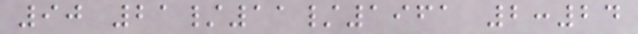90 21/11/1961 2:24
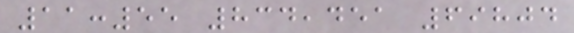11:55 834,451 69804
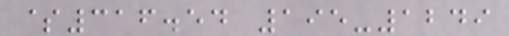$316.54 195-1249
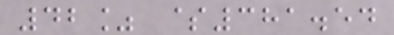42% $381.54
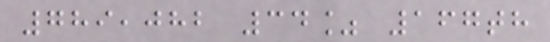789,082 34% 167th
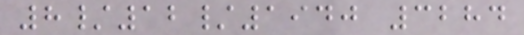8/12/1940 3284
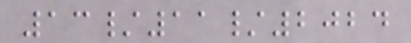13/11/2024
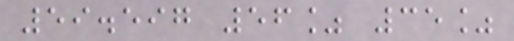59.597 56% 35%
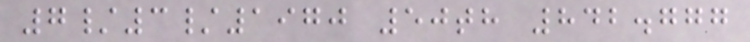7/3/1970 50th 842.777
